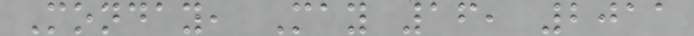Monday, May 16, 2011
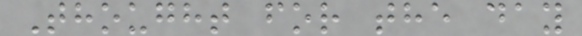Thought for the day
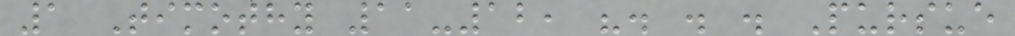1 Timothy 11-12, ". . . Pursue
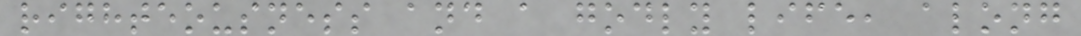righteousness and a godly life, along
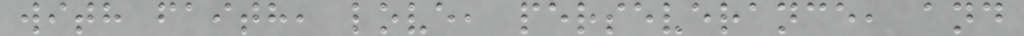with faith, love, perseverance, and
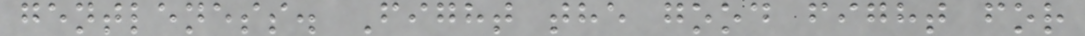gentleness. Fight the good fight for
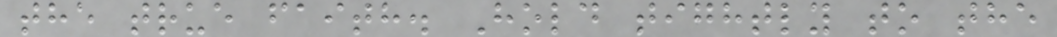the true faith. Hold tightly to the
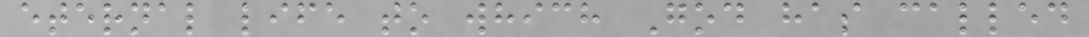eternal life to which God has called
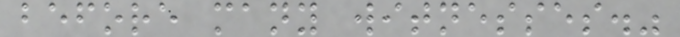before many witnesses."
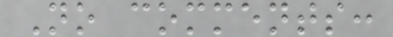No comments:
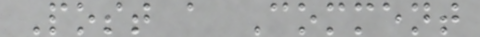Post a Comment
